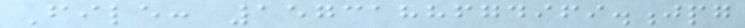File: 1573188674969.jpg
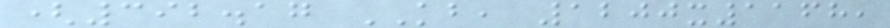(392.17 KB, 1200x1168,
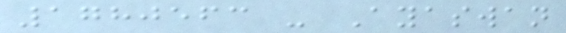1780563 - Ayaswan
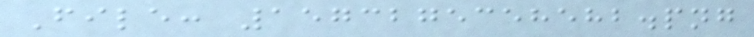File: 1573275358582.png
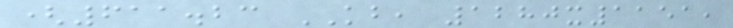(611.23 KB, 1280x1151,
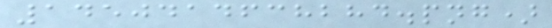1450414638284.png)
